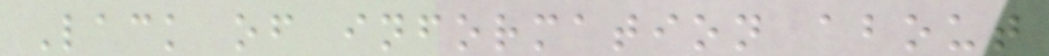Lack of information about
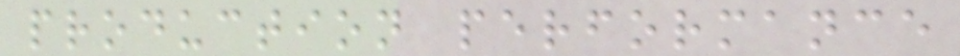production performance
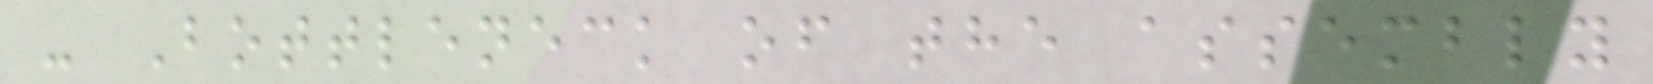- Bottleneck of the assembly
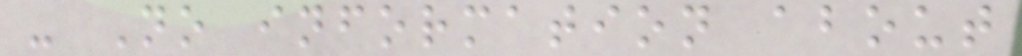- No information about
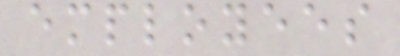employees
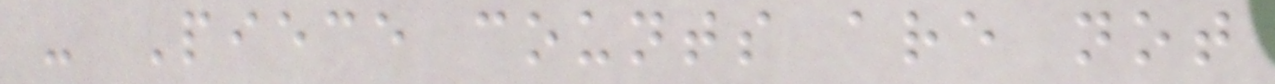- Piece counts are not
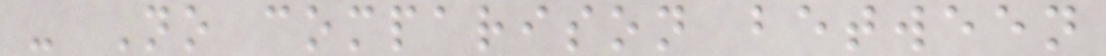- No comparison between
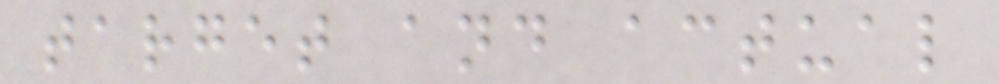target and actual
